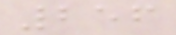256
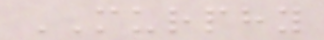MURPHY
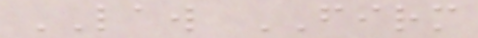LAW FIRM
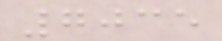7035
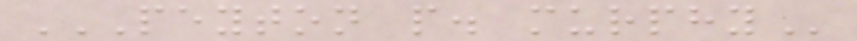PEYTON P. MURPHY
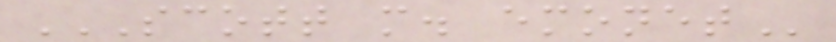SCOTT M. EMONET
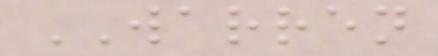WARREN
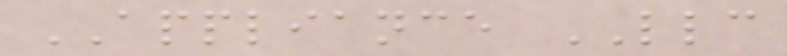APPLIANCE LLC
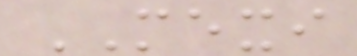MEXI
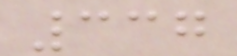337
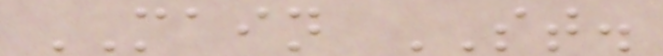MAIN ST.
